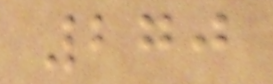270
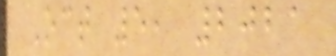Oct 5, 2021
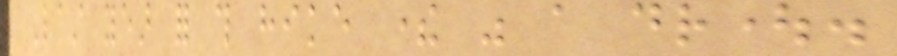Last year for this hike there was a drought.
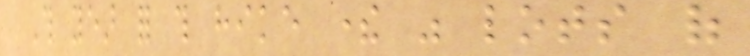This year for this hike there was lots of
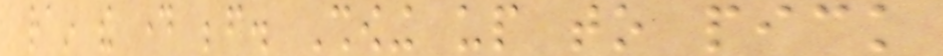rain the day before. Showing up to pick
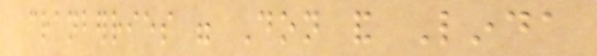cranberries were Don and Linda
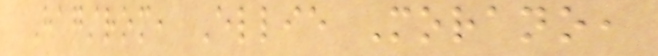Hagstrom, Ellie Morano,
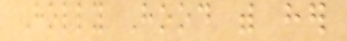Holly Hood with her
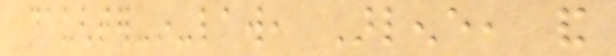daughter-in-law, Arlene, and
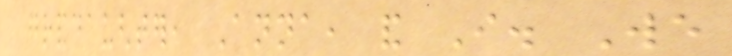granddaughter, Anna, and I. We
